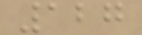127
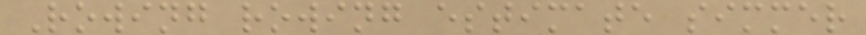Rowing rowing estimate simmer
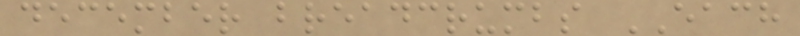december breadcrumbs EACH
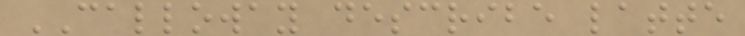CALLOWAY describe latte
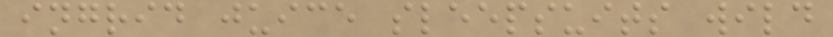ingrid juice sleepsuits wild
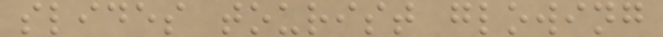slides tourist glowing
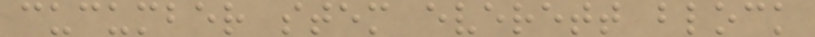cucumber stem everett block
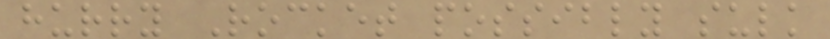hurry Rocket possibly sulk
